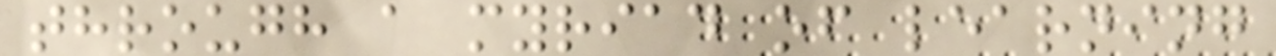through a myriad of learning
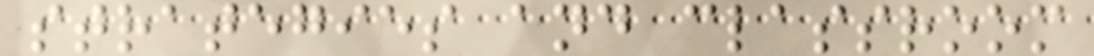strategies and classroom
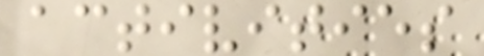activities
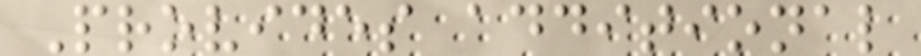Provides additional
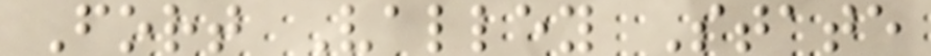Fort Valley State
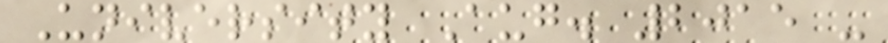University Aug. 2015 -
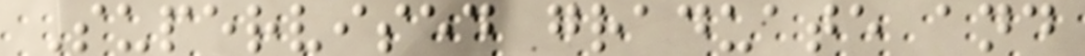Supervised graduate and
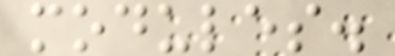modules.
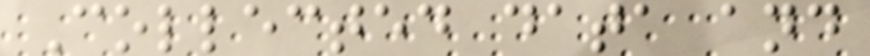Collected data and
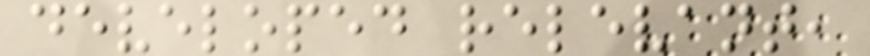developed relevant,
